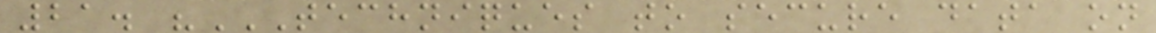21. "TECHNIQUES TO SECURE DATA ON
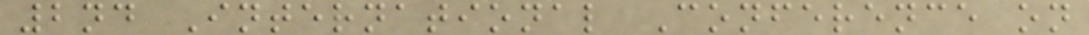2nd International Conference on
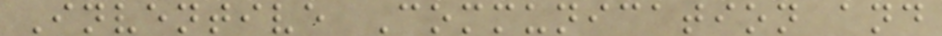Inventive Communication and
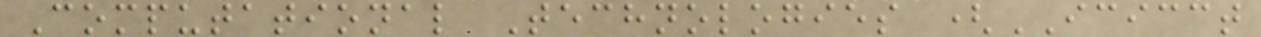Computational Technologies (ICICCT
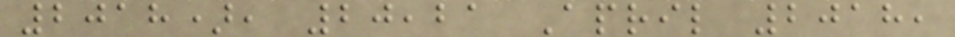2018), 20,21 April 2018,
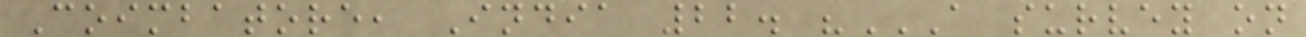Coimbatore, India 22. "A SURVEY ON
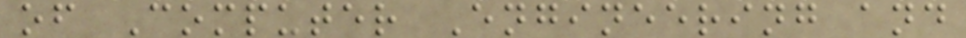of Computer Engineering and
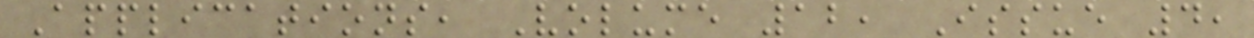Applications, Volume 12, Issue 4,
